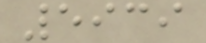5939
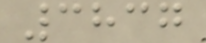3837
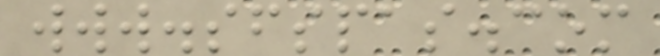www.sfspas.com
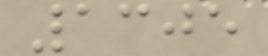1305
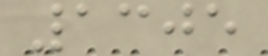1305
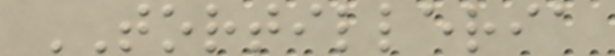TORTILLERIA
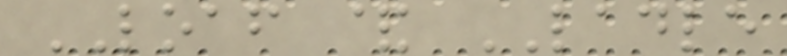LOAF & LADLE
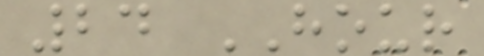24 HOUR
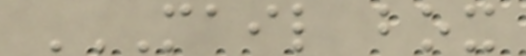MAIL BOX
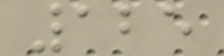125
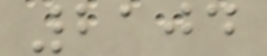2104
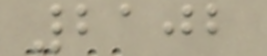2102
